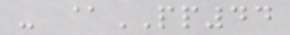- @PP44
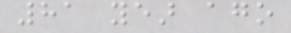81 year ago
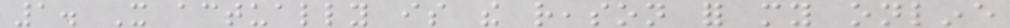1. It actually is the reason for my online
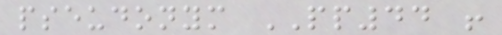pseudonym PP44 !
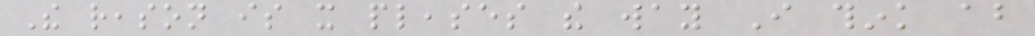The reason is it pleases the way I think about
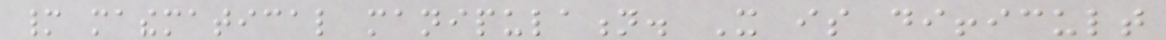many mathematical manipulation. It is difficult
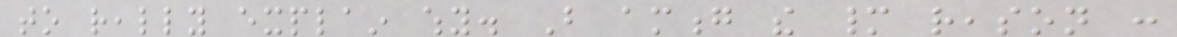to really explain why. But among the many reason :
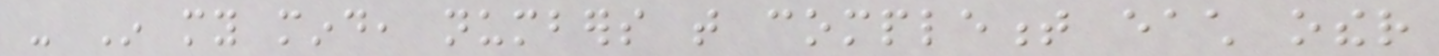- In my mind, numbers that complement each other
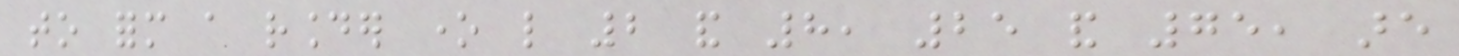to form a rounder one like 2 and 8, 25 and 75, are
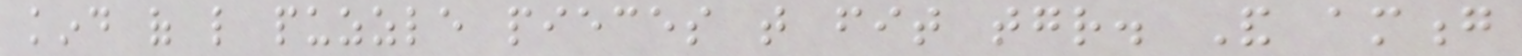kind of like puzzle pieces that fit together. And among
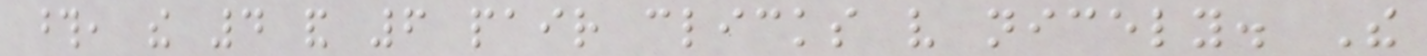those, the 4 and 6 pair clicks very nicely. The
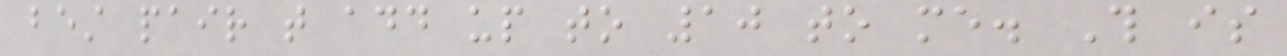best pair that add up to 10 to me. This is
